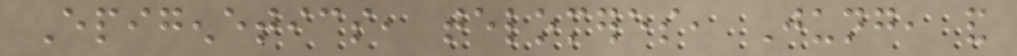Epigenetics, telomeres, Jung, and
